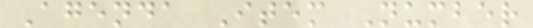Agenda Item Number
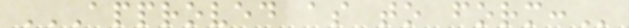APPROVED AS TO FORM:
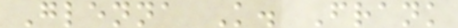Glenna K. Frank
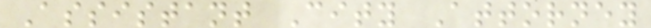Assistant City Attorney
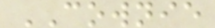COWNIE
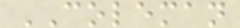COLEMAN
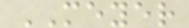MEYER
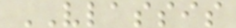VLASSIS
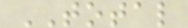TOTAL
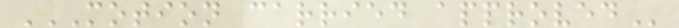MOTION CARRIED APPROVED
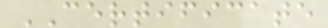CERTIFICATE
